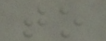to
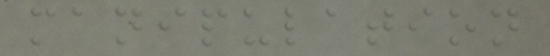manipulation
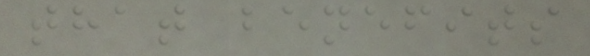that benefits
